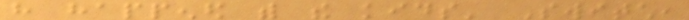have happened with the kids' Switch,
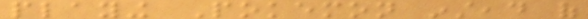playing Pokemon instead of
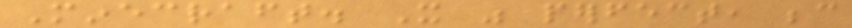Minecraft. It was perfect, because
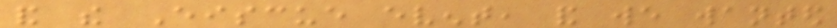and the Eiscue event, and we wanted
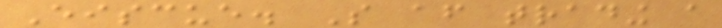Eiscue. So after trading a
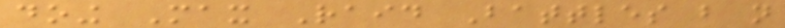doing Max Raid Battles but not
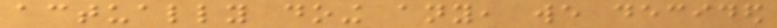actually doing any, we decided
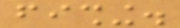fishing.
